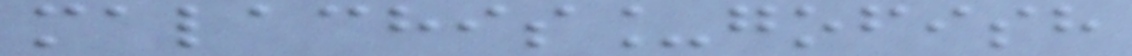malachis_gofish
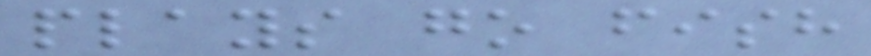plays go fish
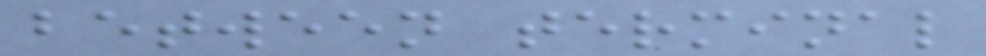between terminal
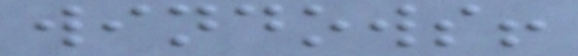windows!
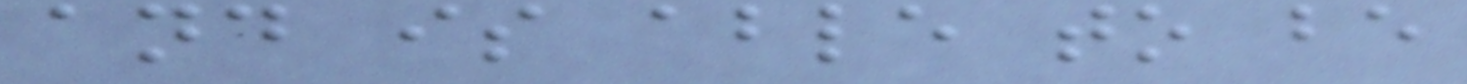and is able to be
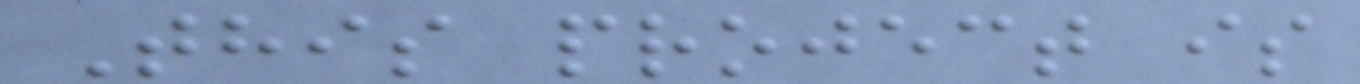This project is
